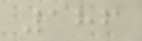186
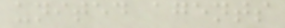united agents
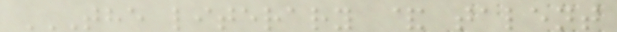THE LITERARY & TALENT
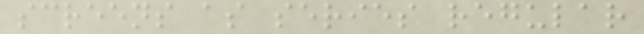screens as series regular
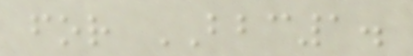for BBC1.
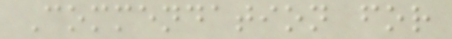Commendation for
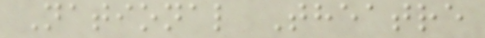National Theatre
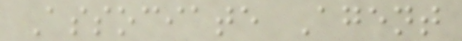Associate Agent
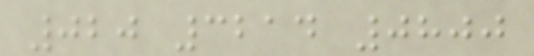020 3214 0800
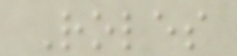Roles
